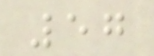57
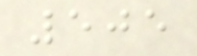505
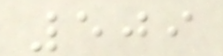509
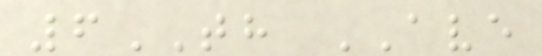6TH AVE
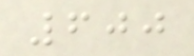600
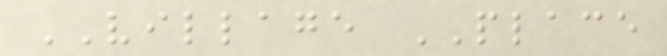VILLAGE PLACE
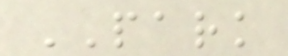PARK
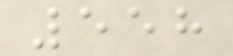558
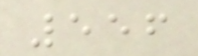556
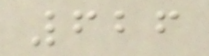626
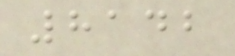8142
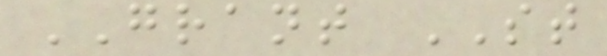GRANT ST
